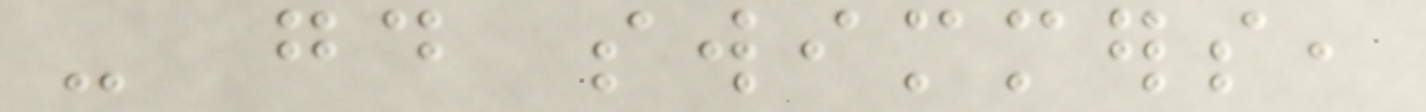- good swimmers,
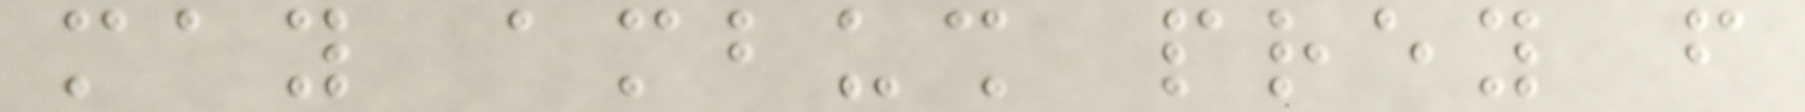may ambush prey from
